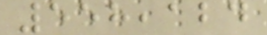558,124
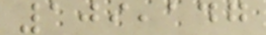109,147
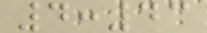4:43
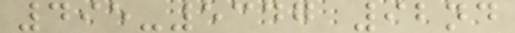495-5347 92nd
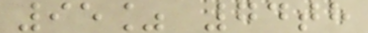95% 74th
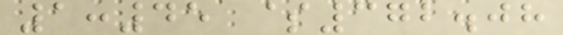1:45 $372.08
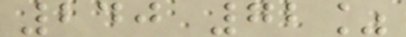240 72%
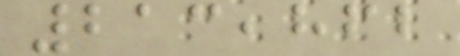213,862
